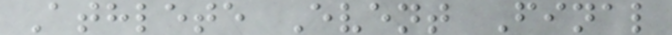Athlete Event Final
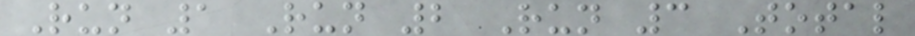Run 1 Run 2 Run 3 Total
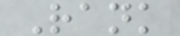Rank
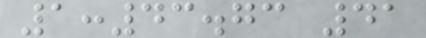1:43.73 41
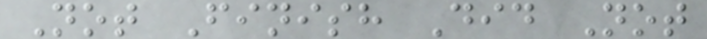Not Finish Did Not
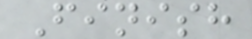Finish
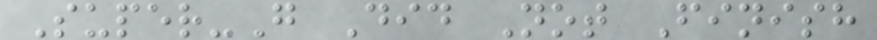Super-G Did Not Finish
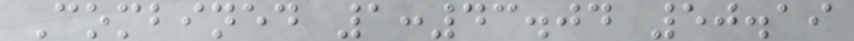Combined 1:43.04 50.19
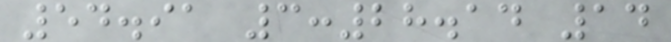54.91 3:28.14 14
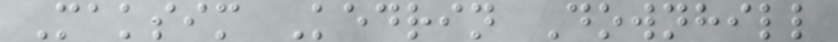Maksim Kedrin Downhill
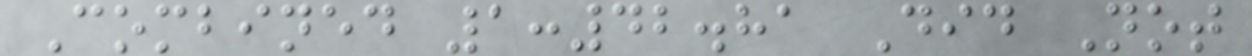Combined 1:42.81 Did Not
